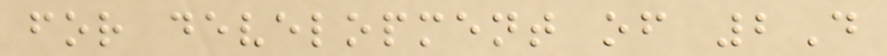for development of 2D
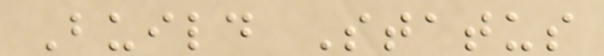Build Status
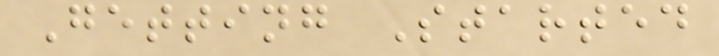Getting Started
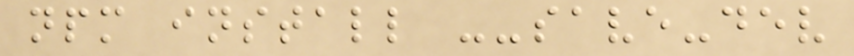npm install --save-dev
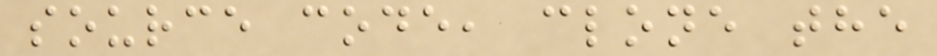source code, clone the
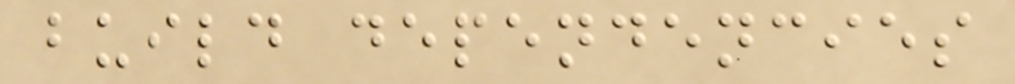build dependencies
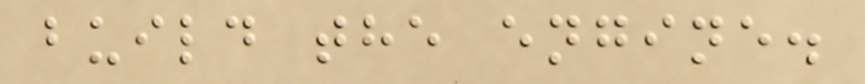build the engine.
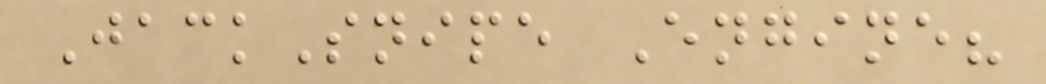JackSnipe Engine?
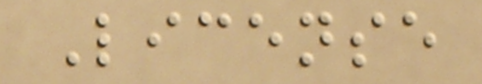License
